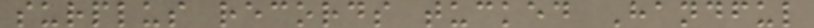surplus records tucked Handful
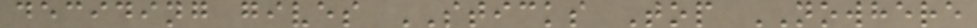deciding gives STICKS Top NOWHERE
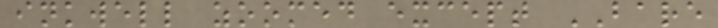inkwell zoomed except BARE
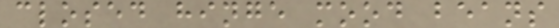closed hinge mood beans
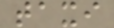taxi
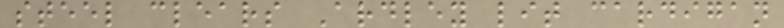steel clears Ardley lit cardigan
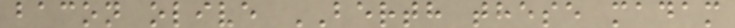bacon olive BERTH these madam
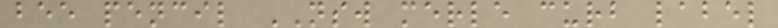bee pencil NSW merle curb label
